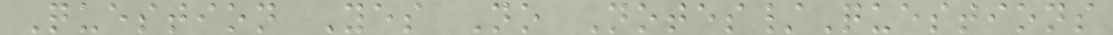Question Yes No Notes/Questions
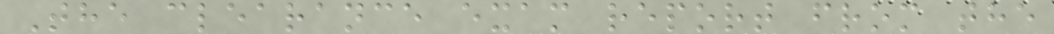The clearance exam report from the
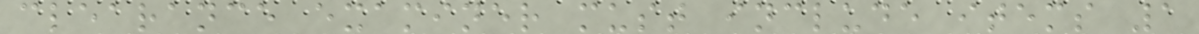clearance examiner must include items 1
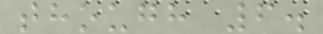though 6.
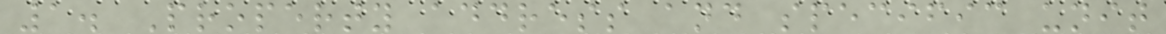1. Property address and specific unit
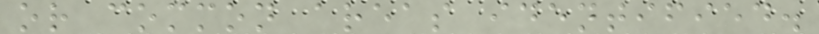or common areas identified.
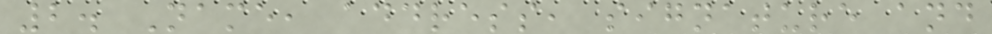2. Name, address, signature and
